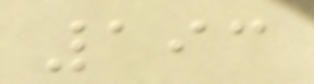193
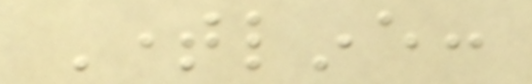Timeline:
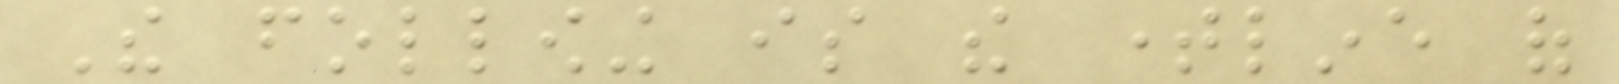The following is the timeline of
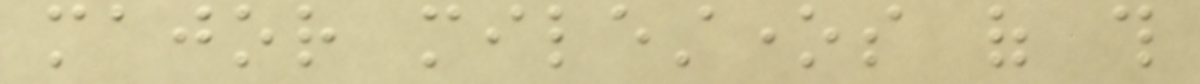major milestones of this
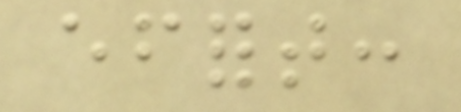effort:
